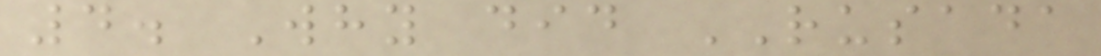4. Why did RUSADA
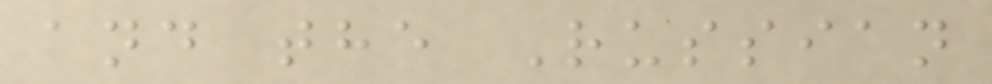and the Russian
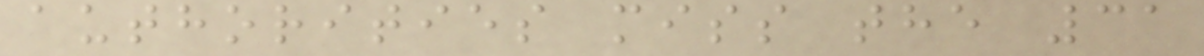authorities miss the 31
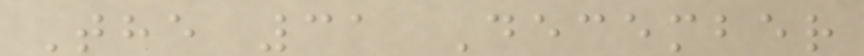The 31 December
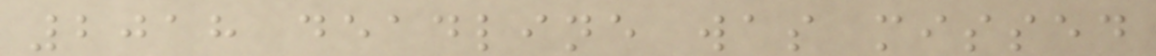2018 deadline was missed
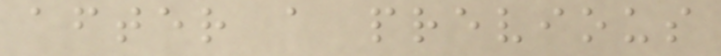after a previous
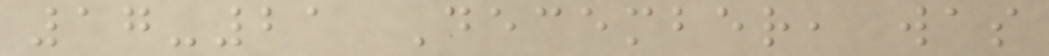17-21 December, was
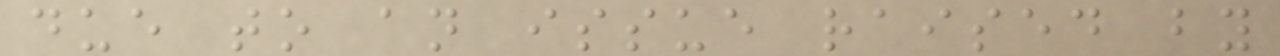due to an issue raised by
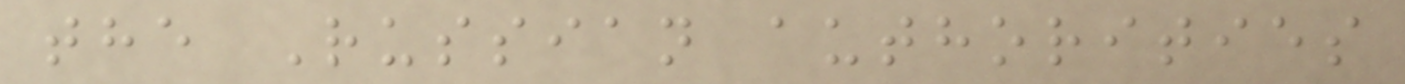the Russian authorities
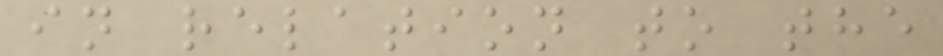in relation to the
